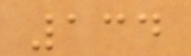134
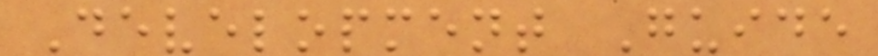Development Guide
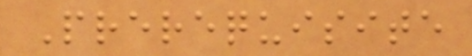Prerequisite
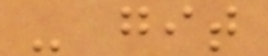- git
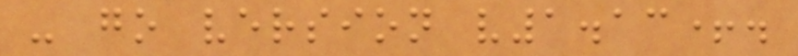- go version v1.13+.
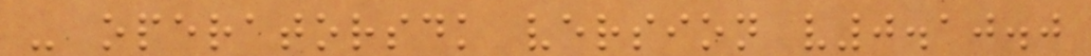- operatorsdk version v0.10.0
